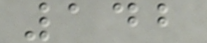142
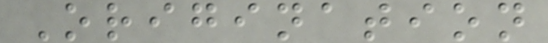Origination
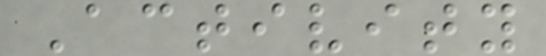Activity
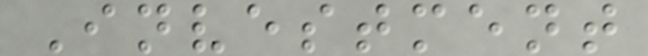Investment
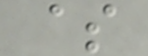$
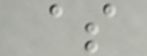$
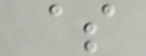$
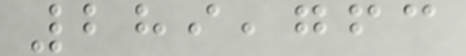289,763
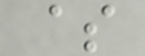$
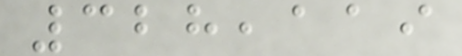328,119
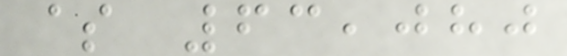$ 63,080
